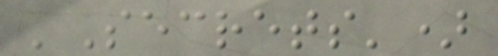'Secrets')
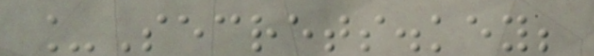_Secrets.key;
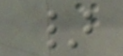}
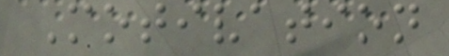Motivation
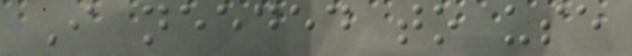I needed to use
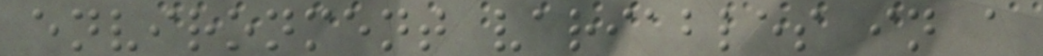environment variables in a
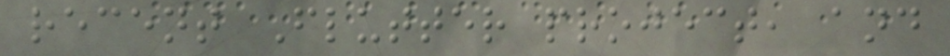recent Flutter project, and
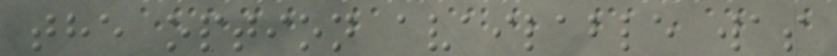the option available was
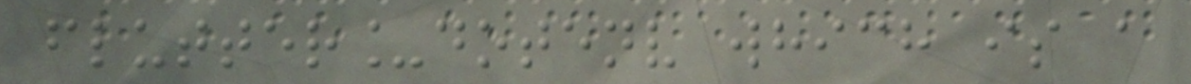flutter_dotenv which is a
